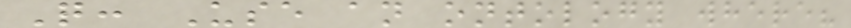Q: Use an ontology where?
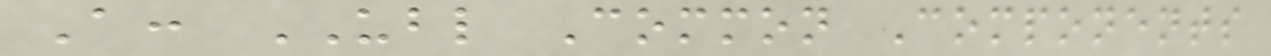A: UBL Common Components
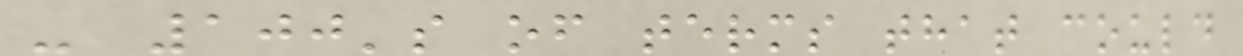- 100's of terms that could
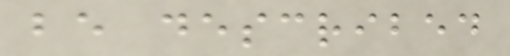be described
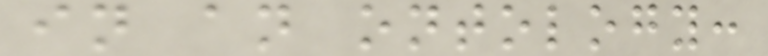in an ontology:
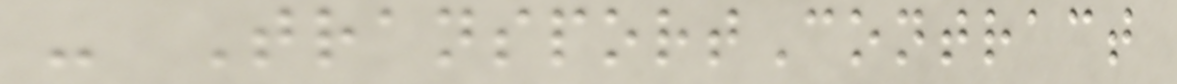- TransportContract
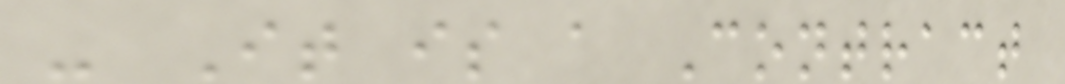- It is a Contract
